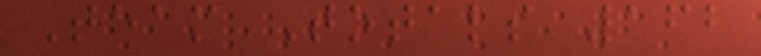Team Totals 162
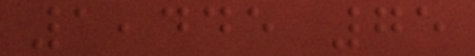1,445 75
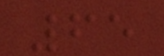65
